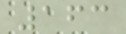163
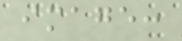image:
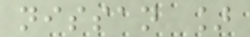nissan ]
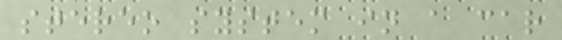stereo system in a car
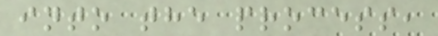into the process,
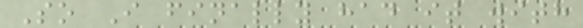So I finally had it with
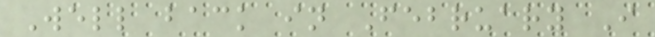Well back in February I
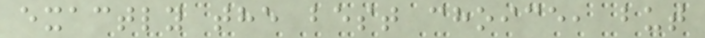exactly the best choice, but
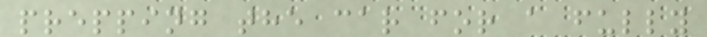prepping the car for a fully
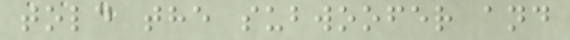told the subwoofer and
